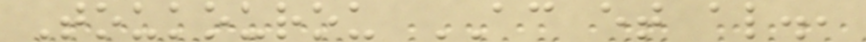Toukourou AC et al.,
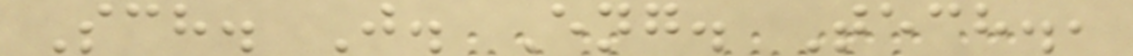Sch. J. Eng. Tech.,
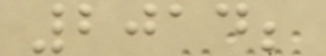2014;
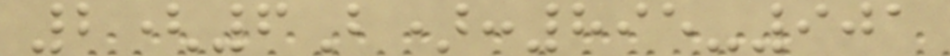2(6B):895-901
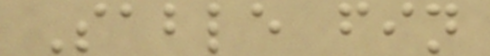Sable fin
